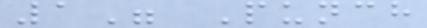1" Punch
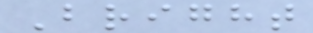Bright
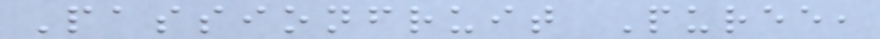Passionfruit Puree,
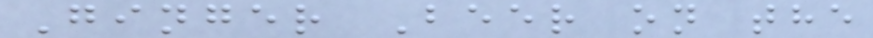Ginger Beer on the
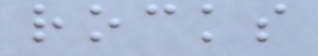rocks
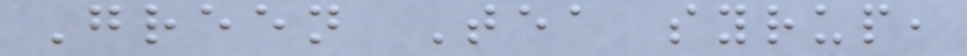Green Tea syrup,
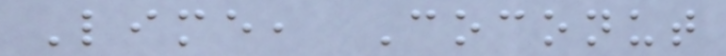Lime, Coconut
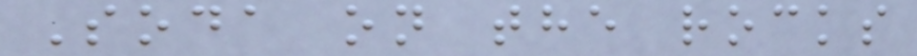Soda on the rocks
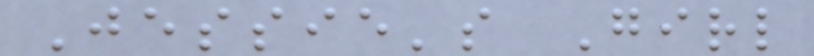Jessie's Girl
